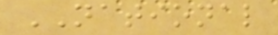NATIONAL
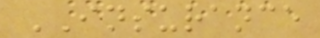INSURANCE
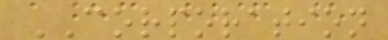CORPORATION
